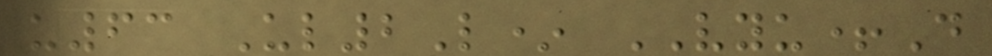u63 Ul2L* VYU+D
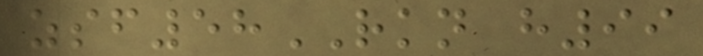zsf58RKN h99
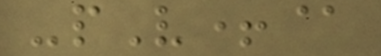-pV+@
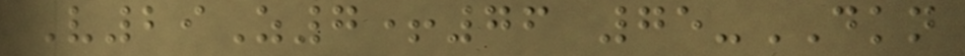V29Z7+76 75-DKN
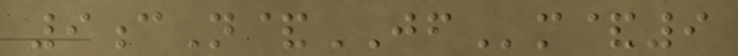9cN&JFm&9
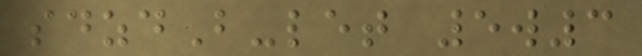sdzdB-let 5w3
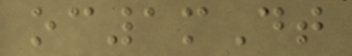oc1mDt
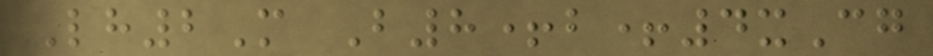Lh2M B8+b+4xCg
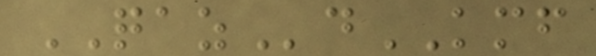QAZdKMF
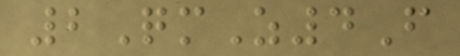2QmZ4F
